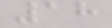18
